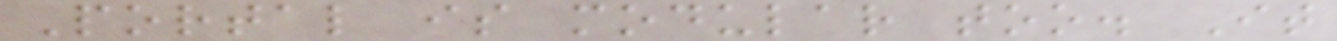Portal is modular too. It
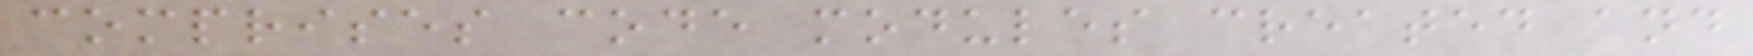comprises code modules created and
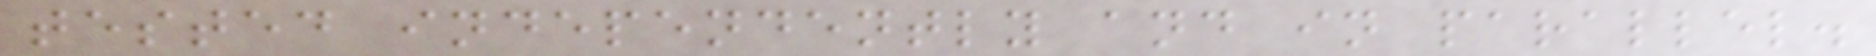tested independently and in parallel.
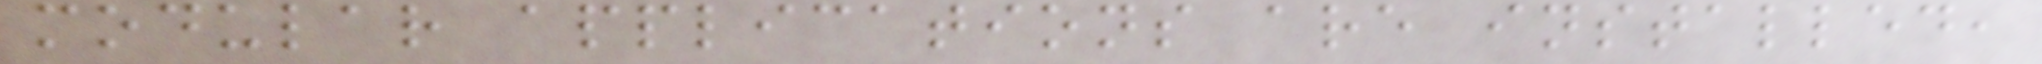modular applications are installed,
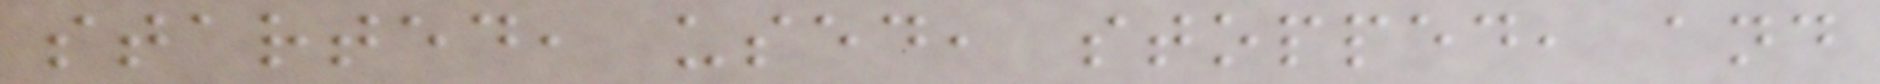started, used, stopped, and
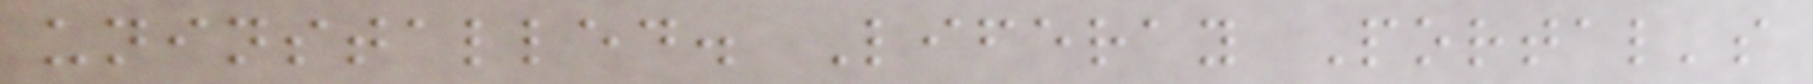uninstalled. Liferay Portal's
